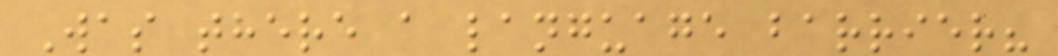Was there a language barrier?
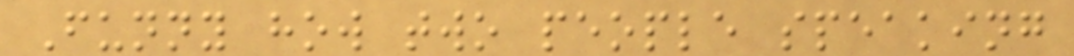Funny how two people speaking
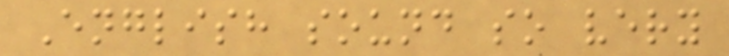English sound so very
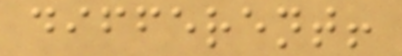different!
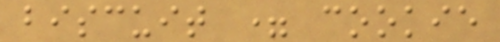biscuit = cookie
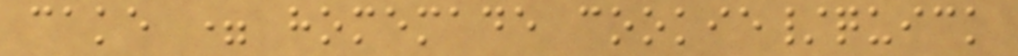cake = homemade cookie/quick
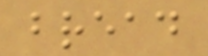bread
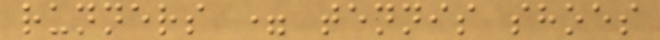runners = tennis shoes
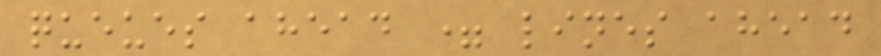queues ahead = lines ahead
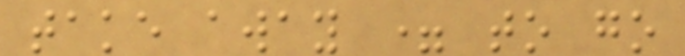take away = to go
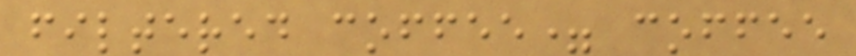filtered coffee= coffee
